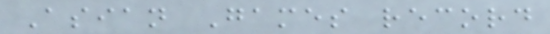Asian Games record
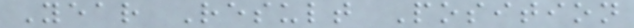Year Result Position
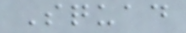Squad
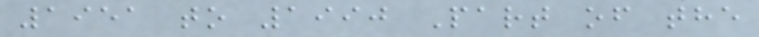1951 to 1990 Part of the
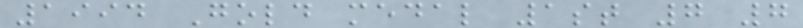1994 Gold medal 1st 7 7
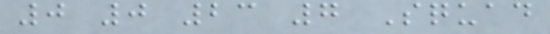0 0 23 7 Squad
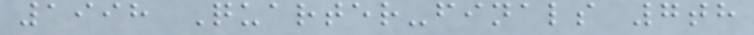1998 Quarter-finals 7th
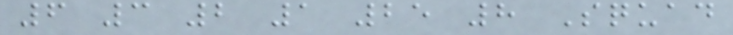6 3 2 1 25 8 Squad
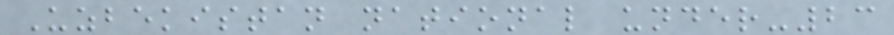Uzbekistan national under-23
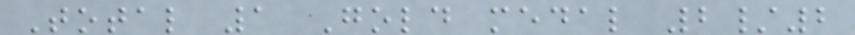Total 1 Gold medal 2/2
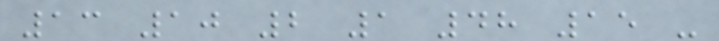13 10 2 1 48 15 -
